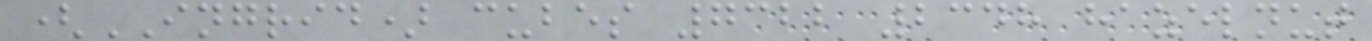(INGRID) cubes 7322 2348 hazelnut
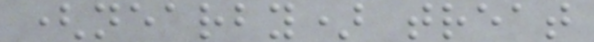(nearby) treat
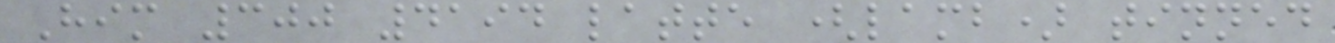Him 300 4194 latte (lamb) tinned
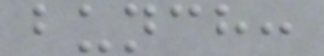bunch:
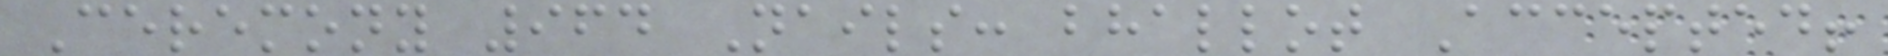Ceremony 964 Nails: bhallot Accepted!
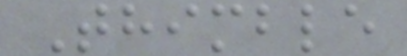Thimble
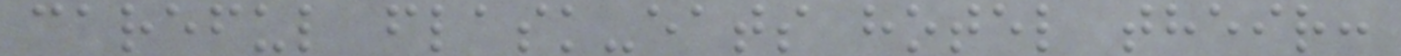careful flask-eats hotel their:
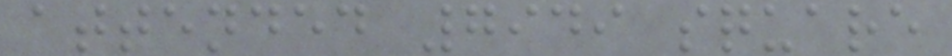attended 7949 square
